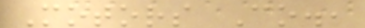Motors Co.,
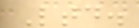Ltd.
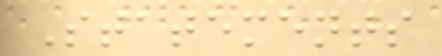Statements
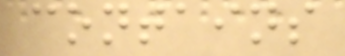contains
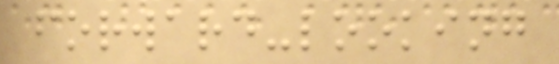forward-looking
